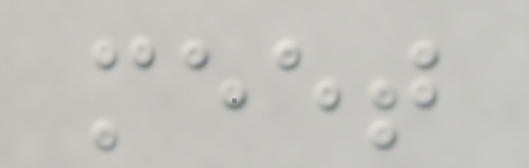meet
